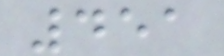451
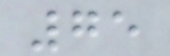75
